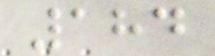184
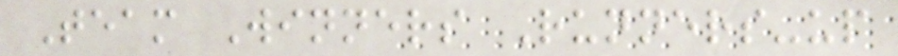Team Winners Runners-up
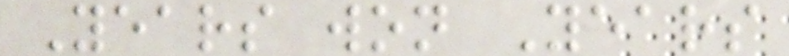Years won Years
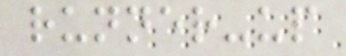runner-up
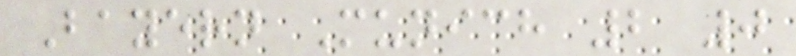Bayern Munich 2 0
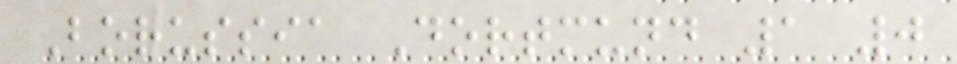Borussia Dortmund 1 0
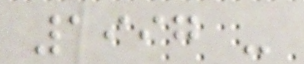1997 -
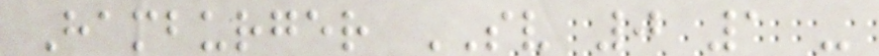Hamburger SV 0 1 -
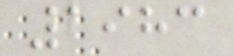1983
